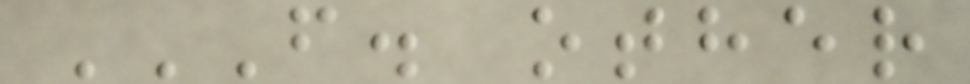F. OTHER
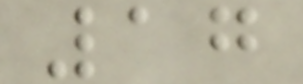17
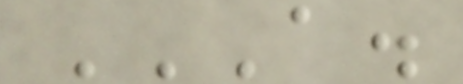A.
